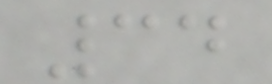34
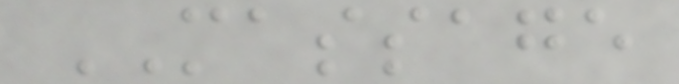MASSAGE
